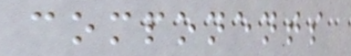components
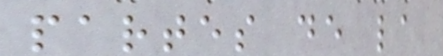partes de la
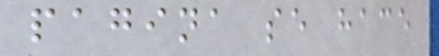pagina se hace
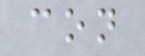con
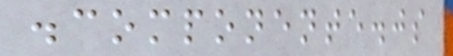.componente.js
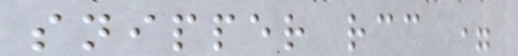snipper rcc =
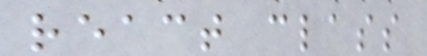react class
